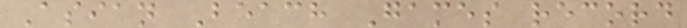Asian Beach Games record
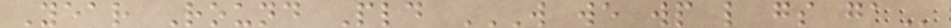Year Round Pld W WE WP L GS GA
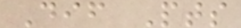Dif Pts
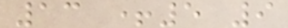13 +5 9
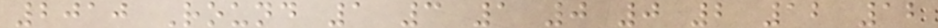2010 Round 1 3 1 0 0 2 12 12
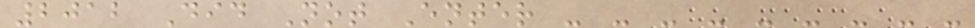2012 Did Not Enter - - - - - - - - -
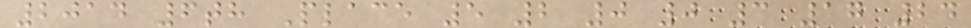2014 6th Place 5 2 0 0 3 17 24
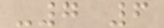-7 6
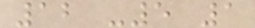12 -5 1
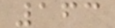163
